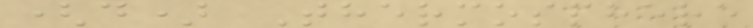(d) Thermosphere
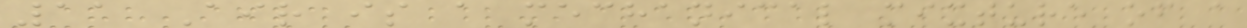11 Air is a mechanical mixture of a
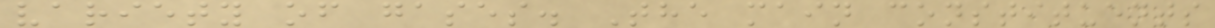variety of gases. The main constituents
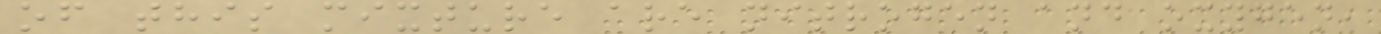of this mixture are nitrogen and oxygen,
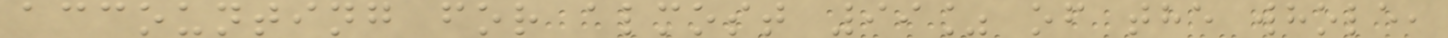accounting for almost 99% of the whole,
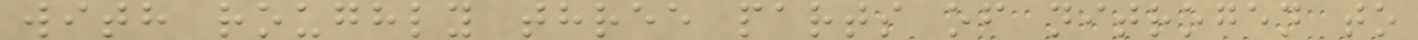with roughly three parts of nitrogen to
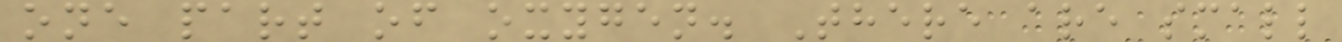one part of oxygen. There are small
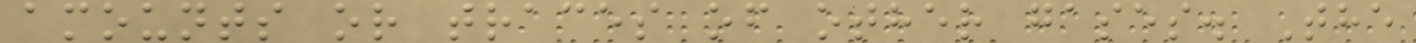amounts or traces of other gases. The
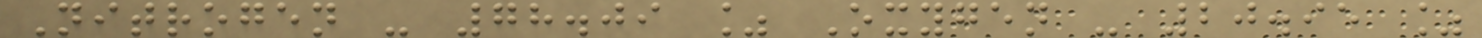Nitrogen - 78.09 % Oxygen - 20.95 %
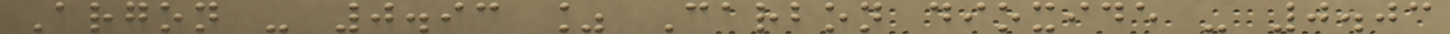Argon - 0.93 % Carbon dioxide - 0.03
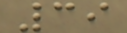39
